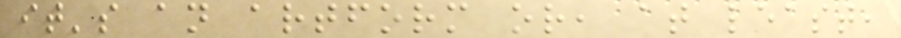it's an artform or, at least,
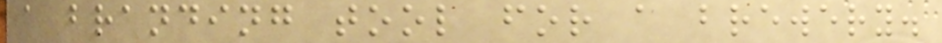a branding tool for a brewery.
